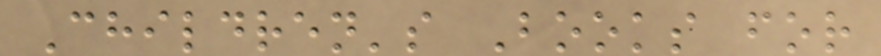Children's Books for
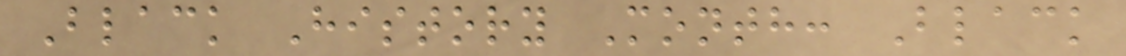Black History Month: Black
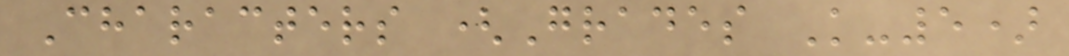Characters (Grades K-5)
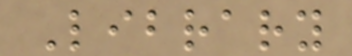Library
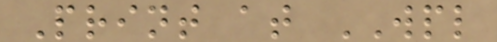Print at WPL
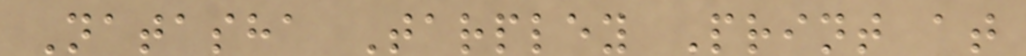Natasha Tarpley Print at
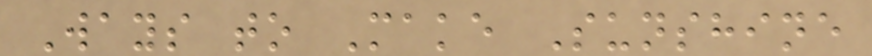Ways to Make Sunshine
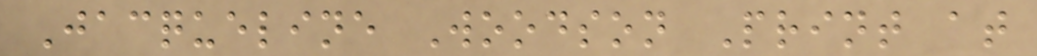Jacqueline Woodson Print at
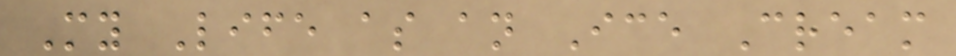My Life as an Ice Cream
